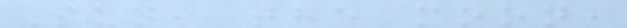Sun, the moon,
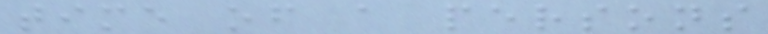time of a persons
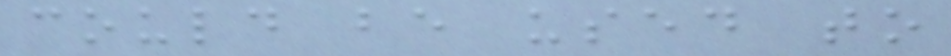could be used to
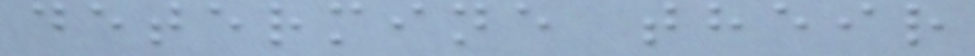determine their
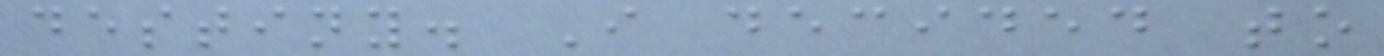destiny. I decided to
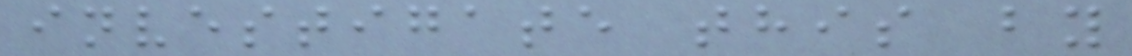investigate this by
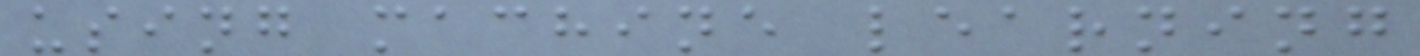using machine learning
